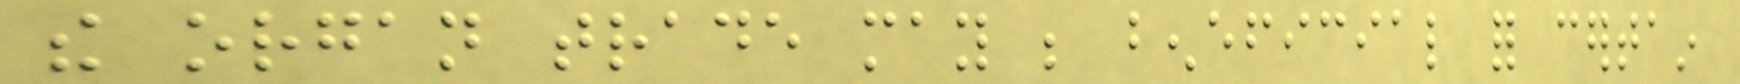the organ trade may be beneficial for certain
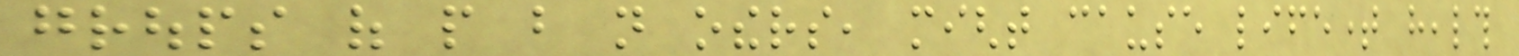groups of people but not others, might cause lifetime health
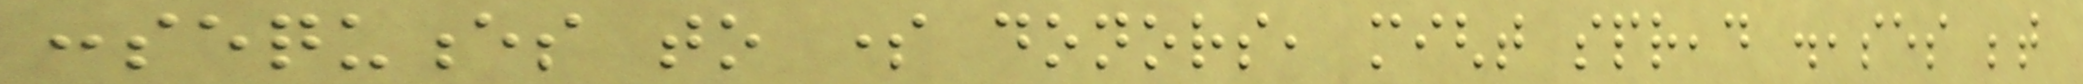consequences to some donors, might spread diseases between
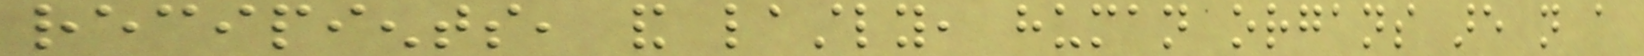recipients, and lastly, human organs are not a
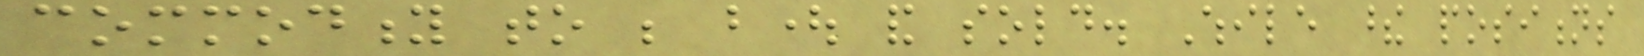commodity to be bought and sold. While these positions
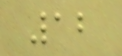12
